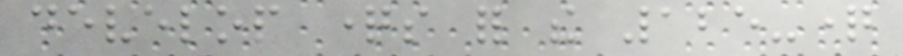develop questions for the 125-question
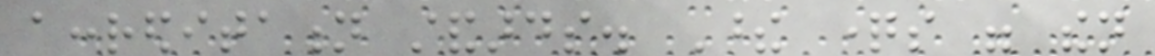accreditation standards. These questions were then
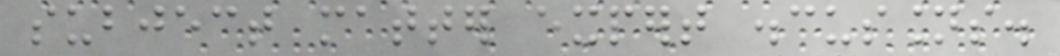subject matter expert discussions.
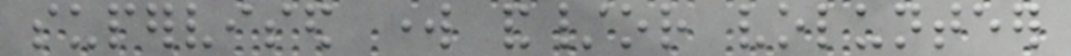supervised work and/or volunteer
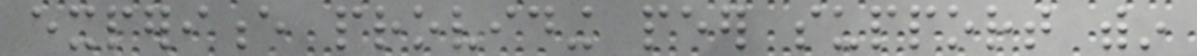experience providing peer support within
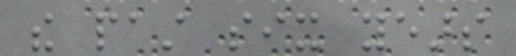the past six years
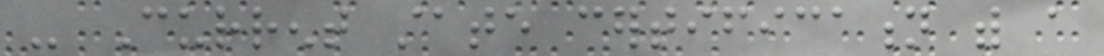- Current state certification with a
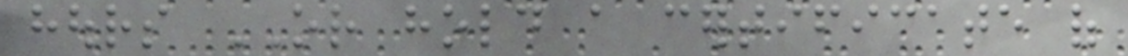hours OR hold a certificate of
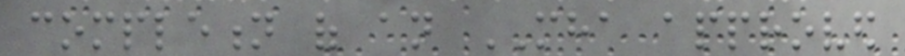completion of an MHA approved
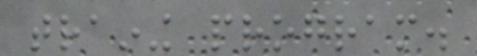training program.
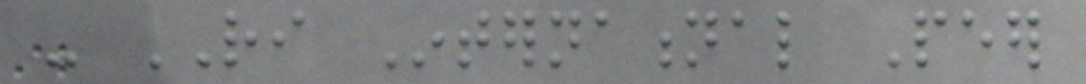- RI International Peer
